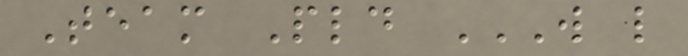Team Pld W L
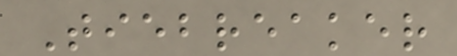Tiebreaker
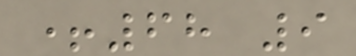+68 9
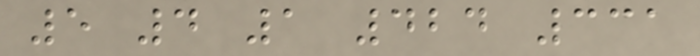5 4 1 424 331
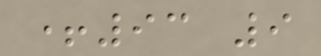+93 9
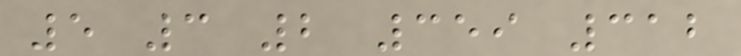5 3 2 359 312
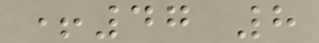+47 8
